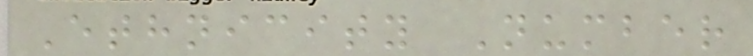Ethnicity Number
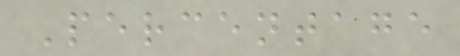Percentage
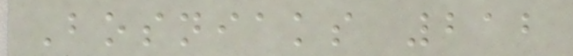Bosniaks 212
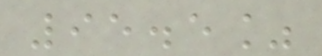95.5%
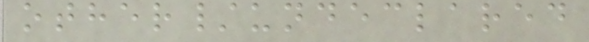other/undeclared
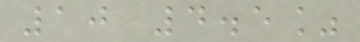10 4.5%
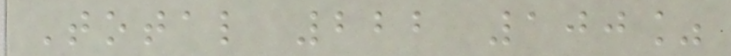Total 222 100%
